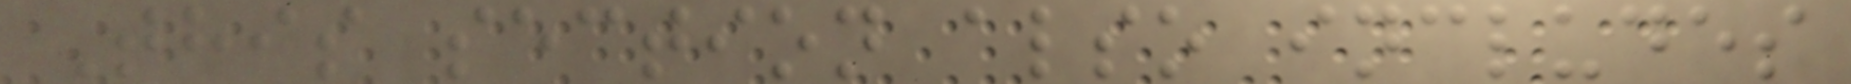This section also includes
